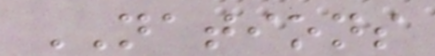NATIONS
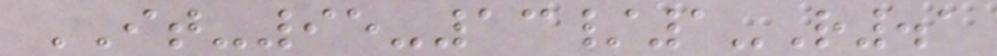IT-95-13/1-R.1
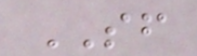SF
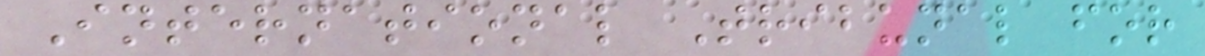International Tribunal for
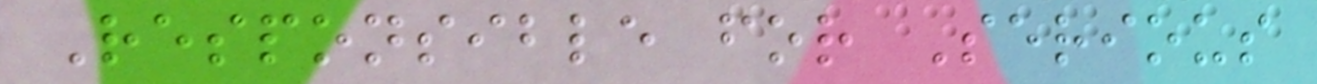Responsible for Serious
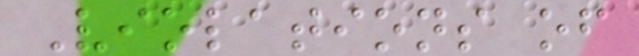Violations of
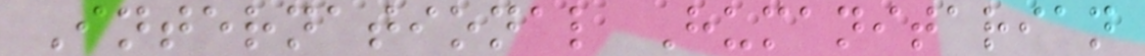International Humanitarian
